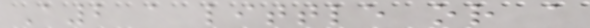A2 a little or a
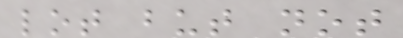lot but not
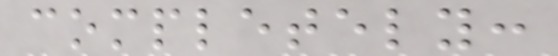completely:
